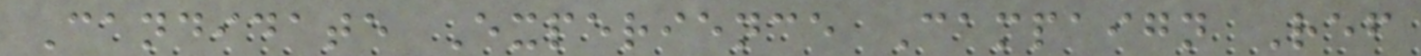Candidate Experience Campaign Ref
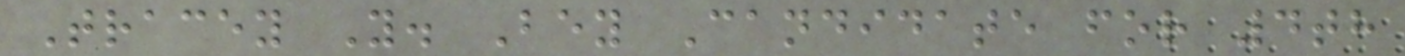Tracey Y. Bey Candidate for 4th
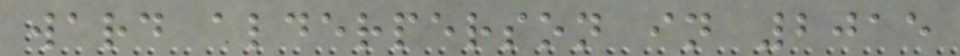ward alderperson in 2015
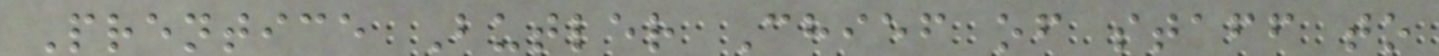Prentice Butler Chief of staff to
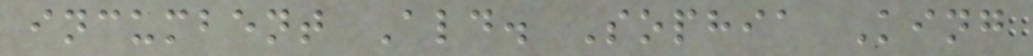incumbent Ald. Sophia King
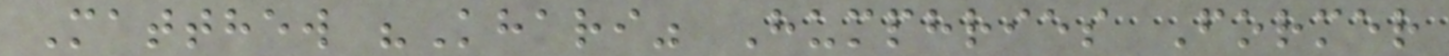Matthew "Khari" Humphries Former
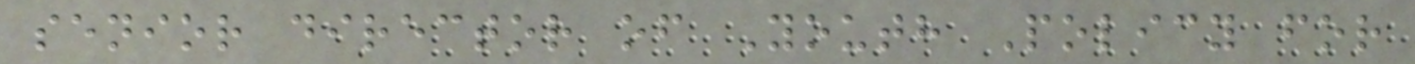senior director of Youth Policy for
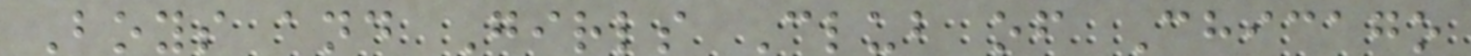Boys and Girls Club of Chicago
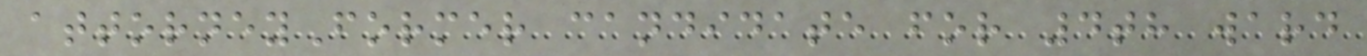attorneyFormer candidate for 4th ward
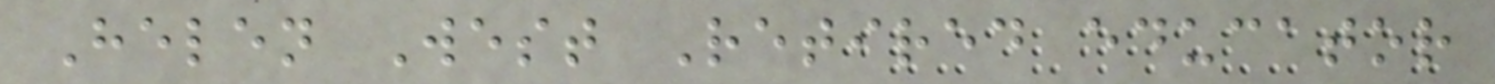Helen West Retired educator
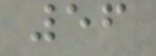56
